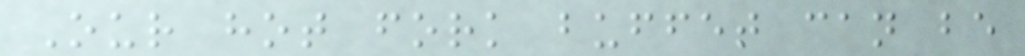Our hot fork buffet can be
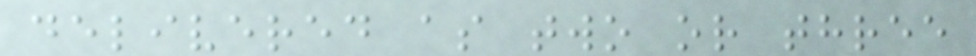delivered as two or three
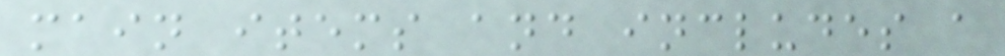main items and includes a
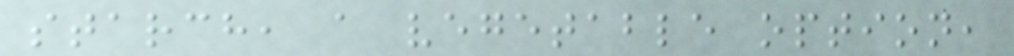starch, a vegetable option,
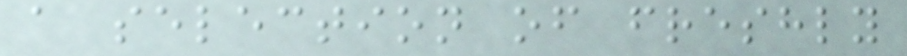a selection of freshly
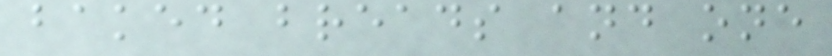baked breads and one
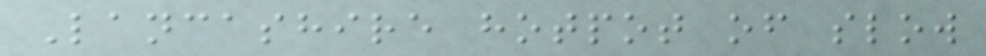Lancashire hotpot of slow
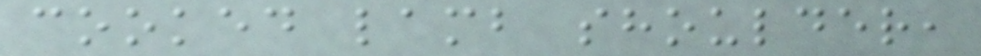cooked lamb shoulder,
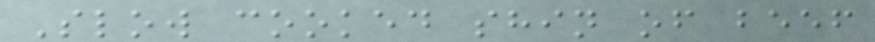Slow cooked shin of beef
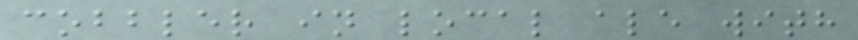cobbler in local ale with
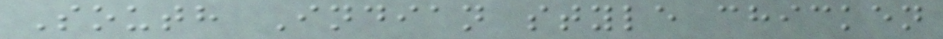South Indian style chicken
